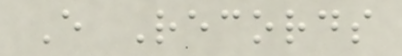E Records
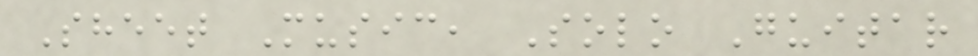Sheet Music, Solo Guitar
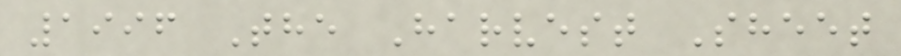1996 The Harvest Sheet
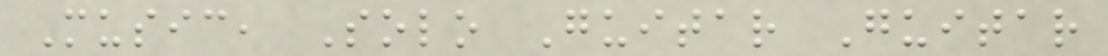Music, Solo Guitar Guitar
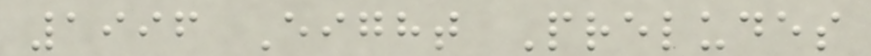1996 Eight Preludes
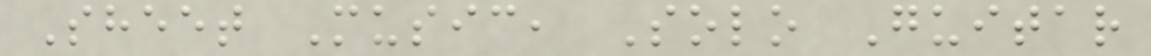Sheet Music, Solo Guitar
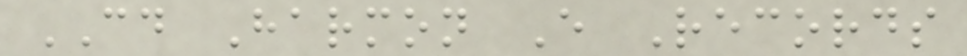CD Harmon E Records
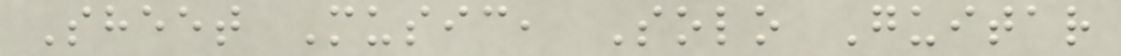Sheet Music, Solo Guitar
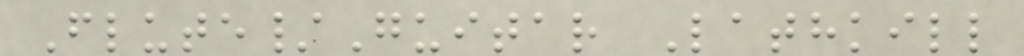Flute/Guitar Lathkill
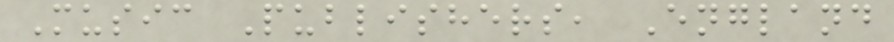Music Publishers, England
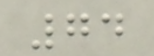74
